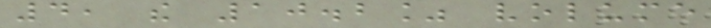4, the 10.2% volume
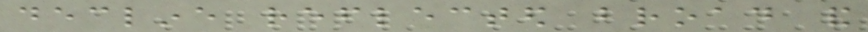decline reflected broad and
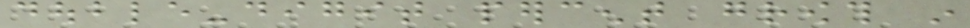double-digit percent growth in
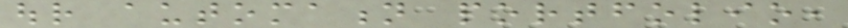our automation portfolio,
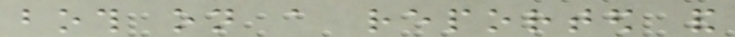both on a reported and
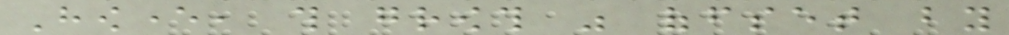However, this growth was offset by
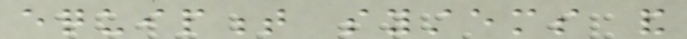equipment systems and
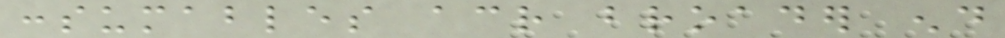consumables across broader end
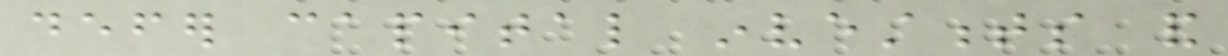defer capital investments and
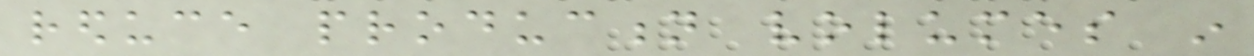reduce production volumes in
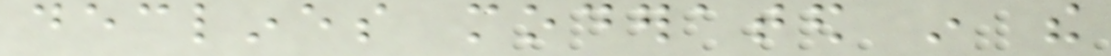declines moderated in the
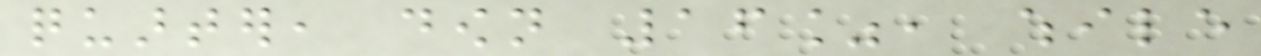quarter, down 16%, while
